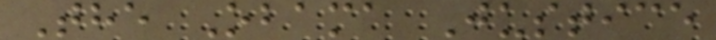The Obama Justice
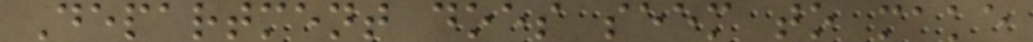Department does seem to make
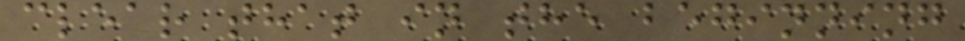clear that in the beginning
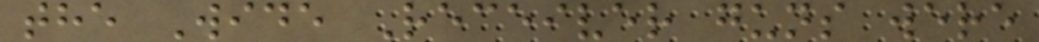the Wide Receiver guns were
